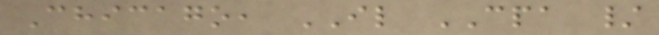Chicago, IL CPA /
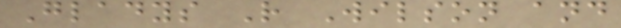Gladys R Wilson and
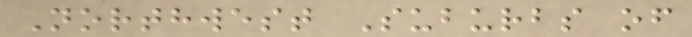Northwest Suburbs of
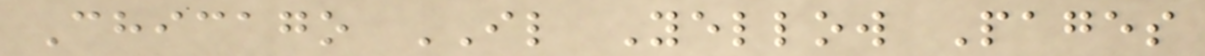Chicago IL Yellow Pages
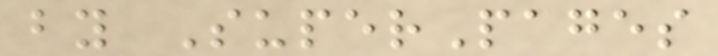by SuperPages
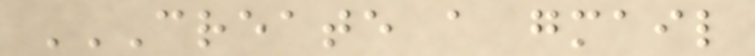CREATE A GMAIL
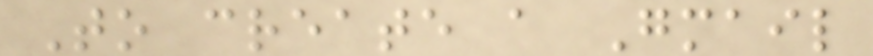To create a Gmail
